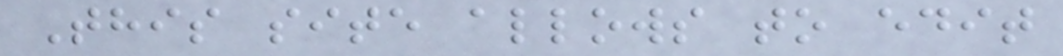This site allows to edit
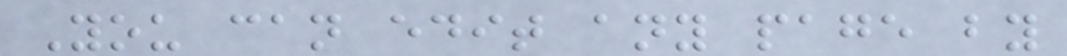You can edit any page by
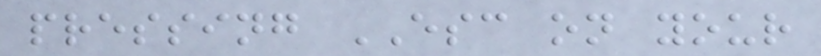pressing ESC on your
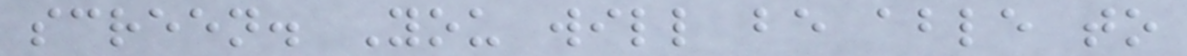screen. You will be able to
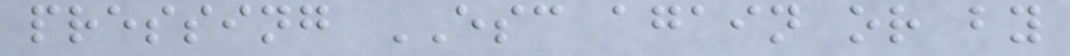pressing ESC again or by
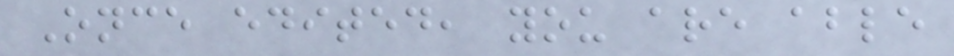Once edited, you are able
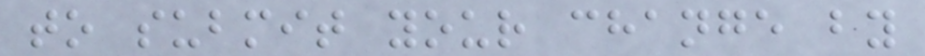to submit your change by
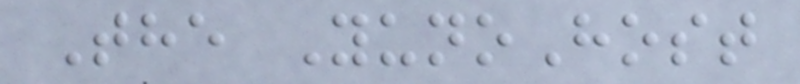The YunoHost
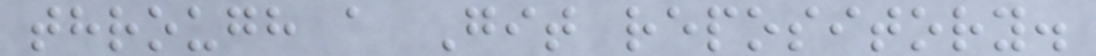through a Git repository.
